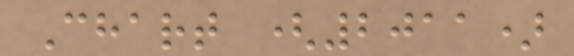Chart (2011)
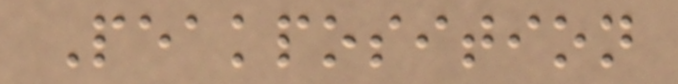Peakposition
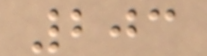203
